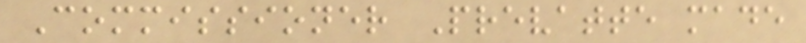Commissioner Prevatte made
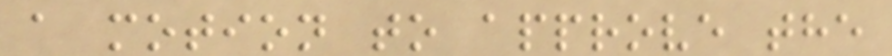a motion to approve the
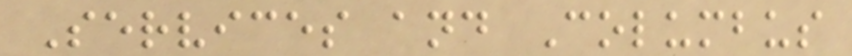Services and Columbus
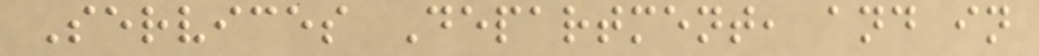Services Department, and in
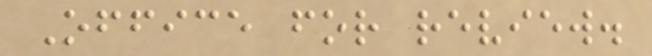Office for review.
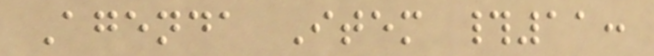Agenda Item #11:
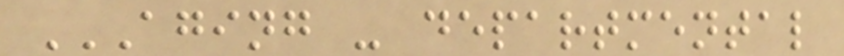AGING - DEPARTMENTAL
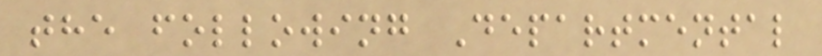the following Departmental
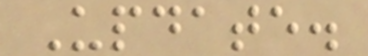Update.
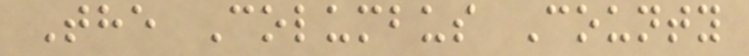The Columbus County
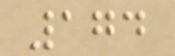174
